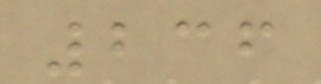236
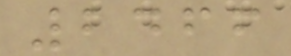2466
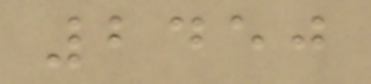2450
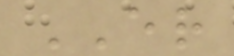ER
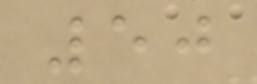50
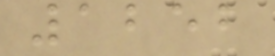1252
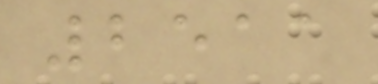2511
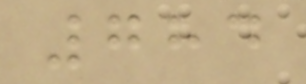784
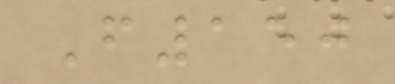F150
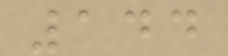144
